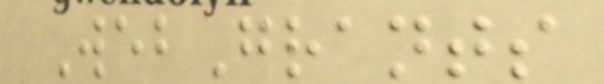WebGrants
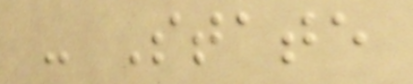- State
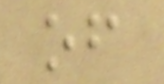of
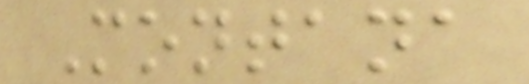Montana
